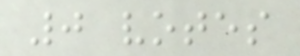0 votes
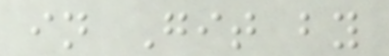in Git by
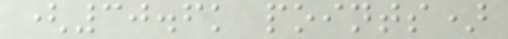(30.6k points)
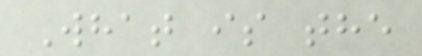What is the
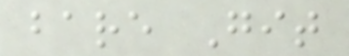bare Git
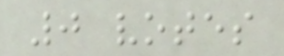0 votes
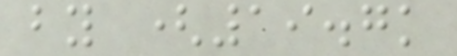by (19.7k
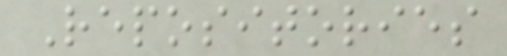Repositories
